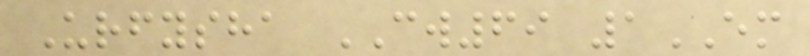Urfysha CW69 1EM
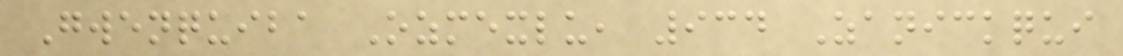Gwenquiba Ozmexlu, 934 Zanickqui
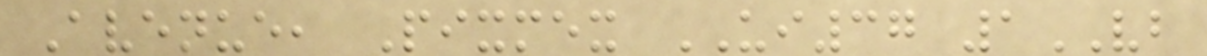Avenue, Pixmex UI37 1VB
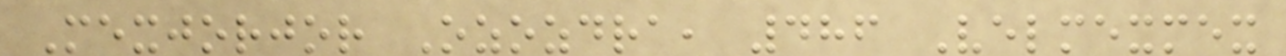Mexjorjor Ozozdra, 486 Velmexmex
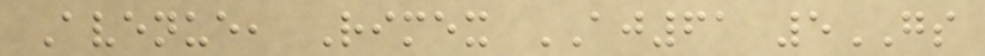Avenue, Rimex AJ61 5GS
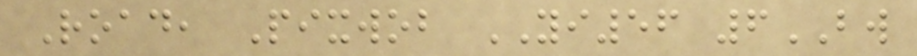Road, Pixwob YI56 6BW
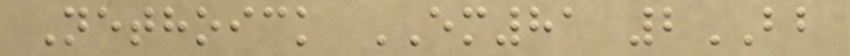Nethoick EM81 2BB
